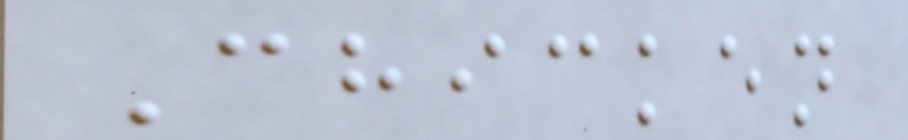Chicken
